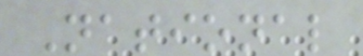National
